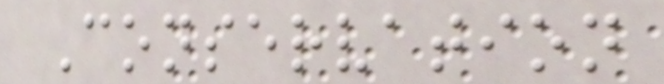Conservation
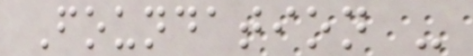Foundation -
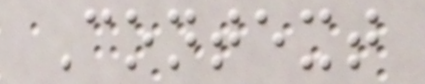Context
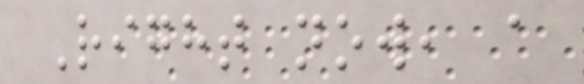Right now, a
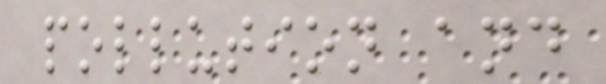pollution and
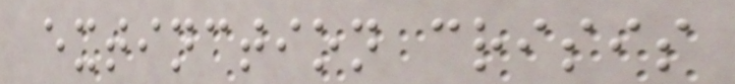extinction crisis
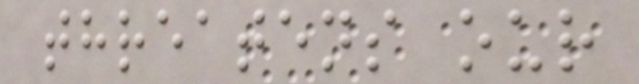threatens our
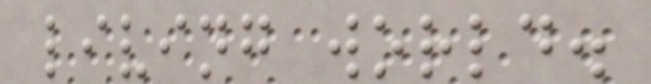living world.
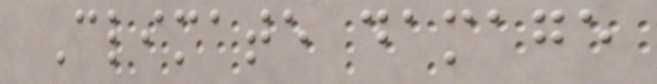Climate damage
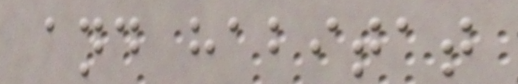and habitat
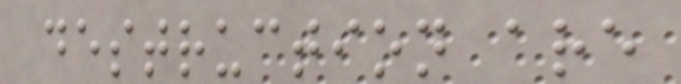destruction are
